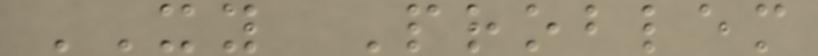XY Problem
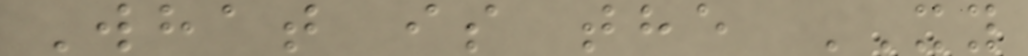What is the XY
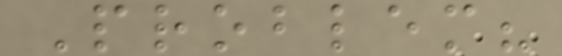Problem?
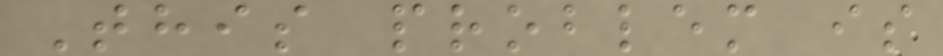This problem is
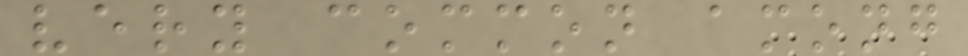very common among
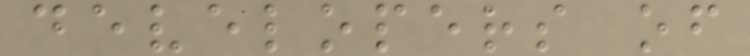developers of
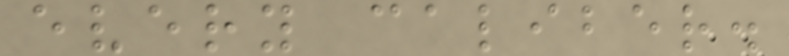every caliber.
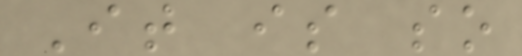It is so
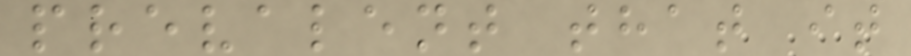prevalent that it
